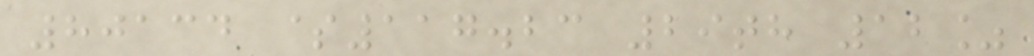80134 $117.23 29th 12%
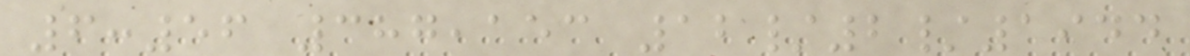6:56 387,153 12/2/1944
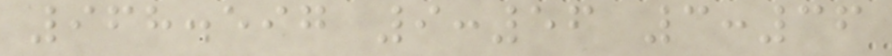968.597 9:56 3:36
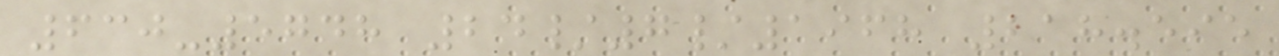630-5748 24/7/1968 218.595
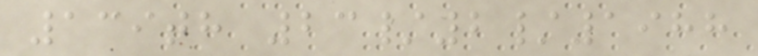139th 23/2/1988
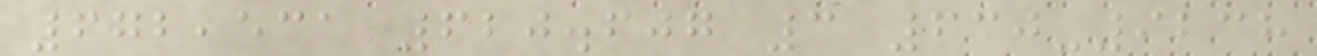672,531 620.607 3 630-9238
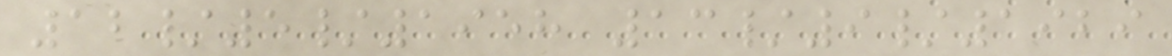12/5/1958 13/9/1929
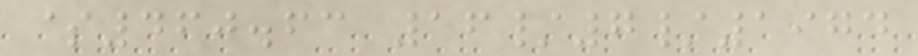$460.63 16/7/1974
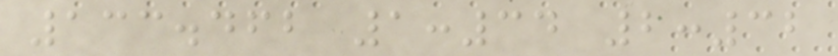133.462 1:34 2:32
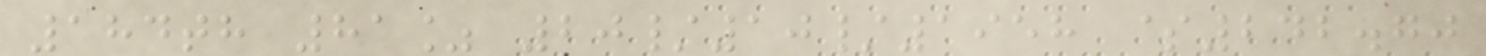184th 81% 20/10/1958 $242.70
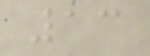13
